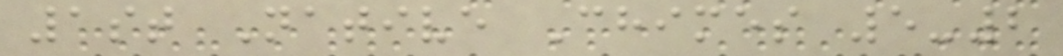1st Native Chimes 5-2
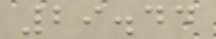29.44
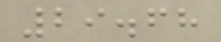29.68
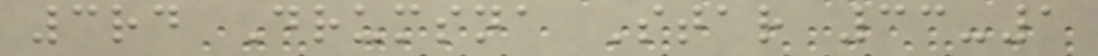3rd Drumsna Star 33-1
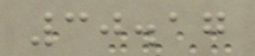30.17
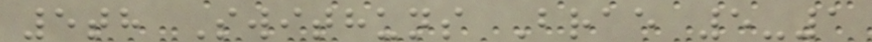5th Swithuns Brae 5-1
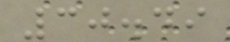30.49
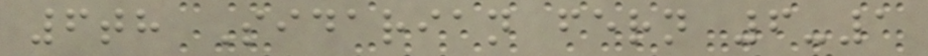6th Sidarian fern 6-1
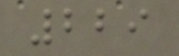229
